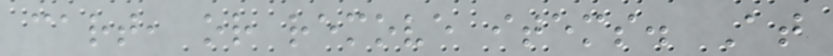cart, or remove items. At
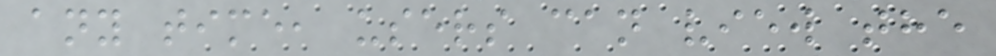any time, users can view the
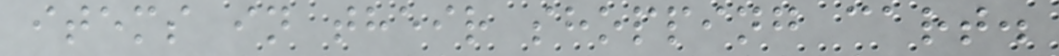items in their shopping cart.
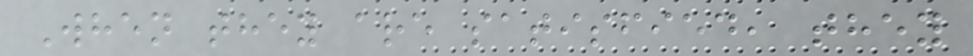When they are satisfied, they
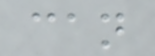can
